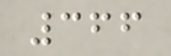366
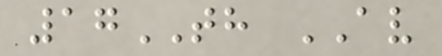17TH AV
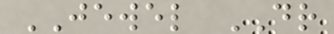JEWEL DR
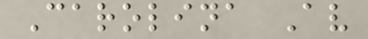Carolina Av
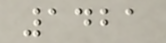1421
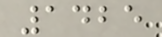1425
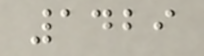1429
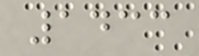1433
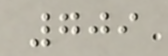709
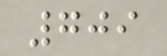709
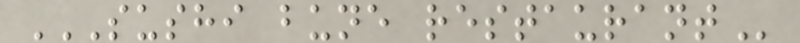SUSHI BUNE RESTAURANT
